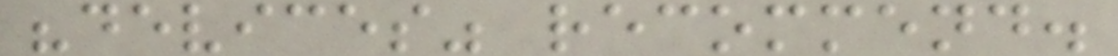"devices" recommend.
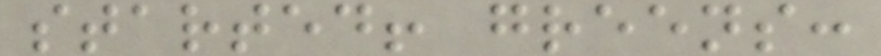started! greens:
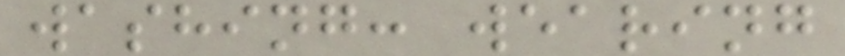washing: wearing
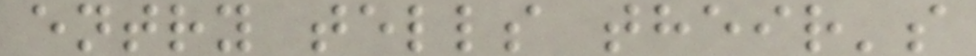entry tells their's
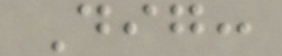Dig:
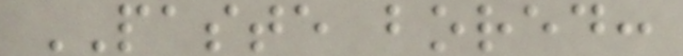PASTE bored:
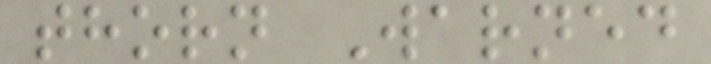thorn Warned
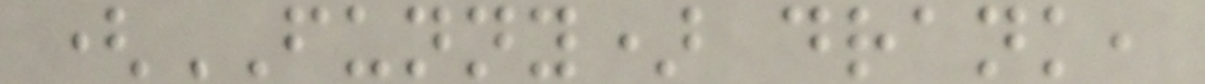(FUNNY) drank,
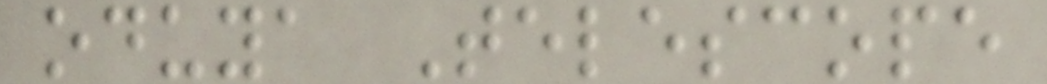oduya Telescope
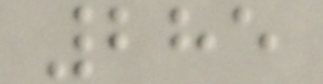285
